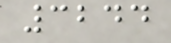3244
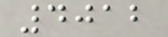4012
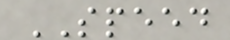SPEED
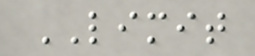LIMIT
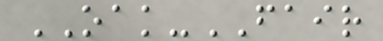OAK-FAIR
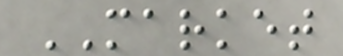MARKET
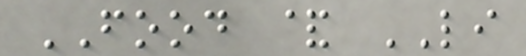FOOD & LI
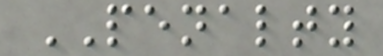PENALTY
